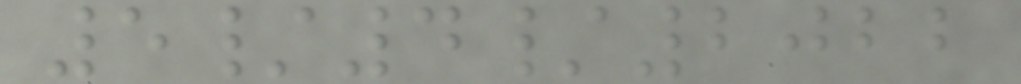5/4/2022
